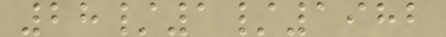28/1/1982
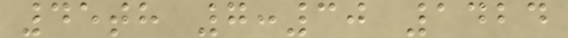45th 7:30 1424
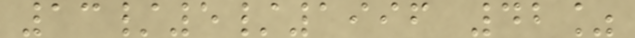13/5/1996 42%
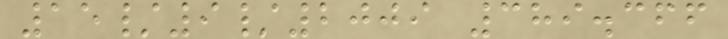15/9/2009 389.366
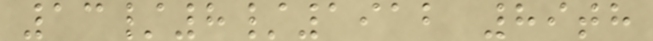13/8/1912 89th
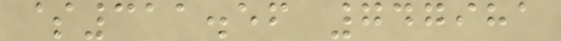$311.56 747981
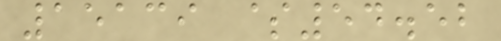15139 $54.52
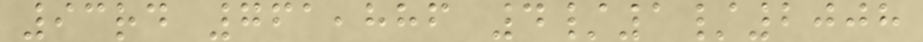93rd 761,886 4/1/2008
